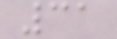31
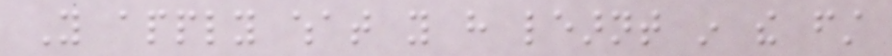You apply what you have learnt in the first
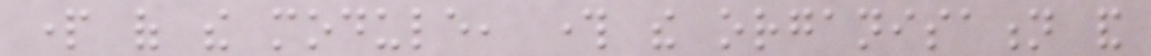part of the module, through the organisation and
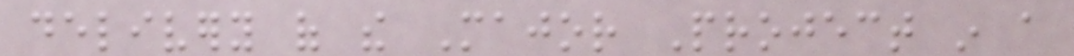delivery of the Major Project in a
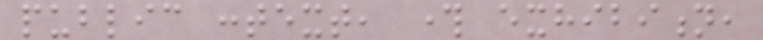public context, through exhibition,
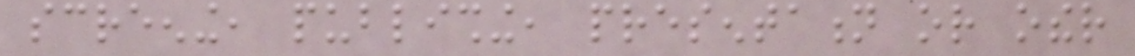screening, publishing, presentation or other
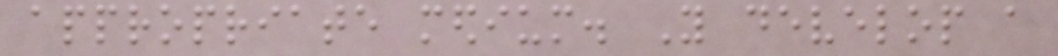appropriate medium. You develop a
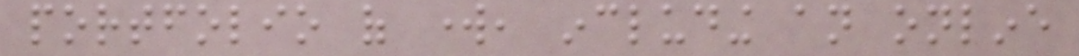portfolio of work, including an online
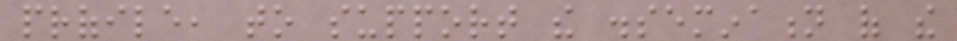profile, to support the dissemination of the
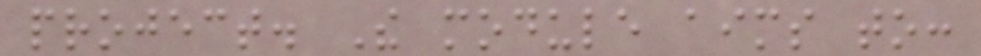project. The module aims to:
